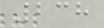238
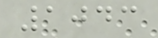1043
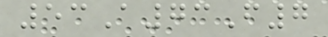53A73F7
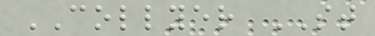COLLYER ST
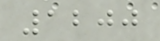1200
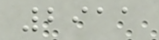2911
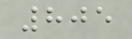805
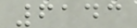6143
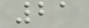21
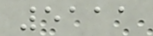5111
